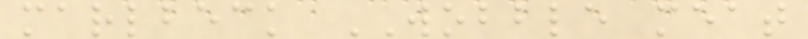marlbeck WOBBLE meat
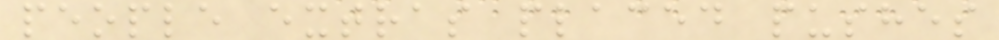people extras placed pushes
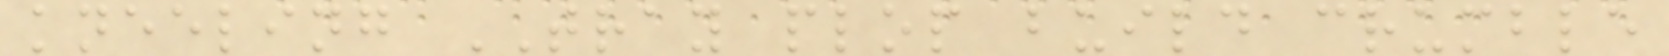kneeling TRAY plop build crumble
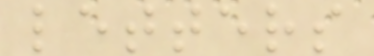letters
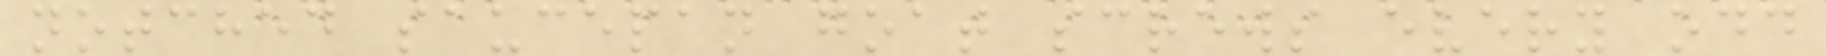notched saucepan goat screws every odd
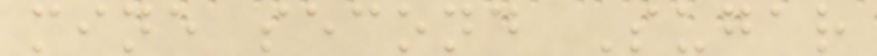mine second Sugar
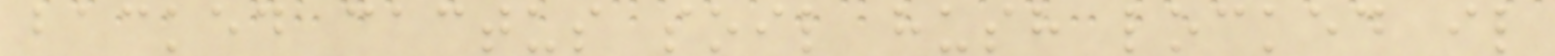backed cactus soil hush locked il
